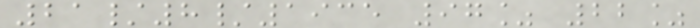21/8/1935 97% 22%
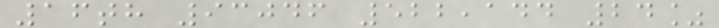16th 93046 522,144 24%
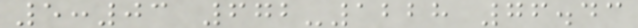5:03 672-1228 76.43
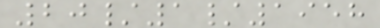20/1/1958
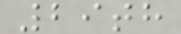29th
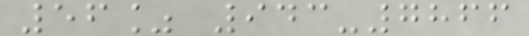56% 943-7866
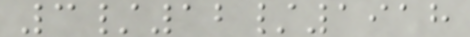3/12/1918
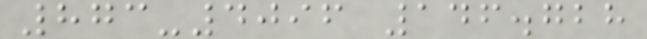873-4096 146.728
